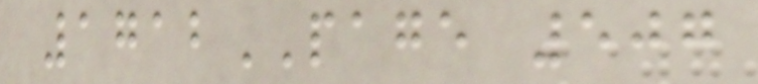1712PAGE 507
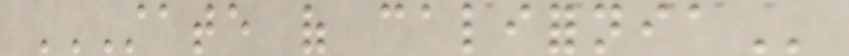STATE OF CALIFORNIA
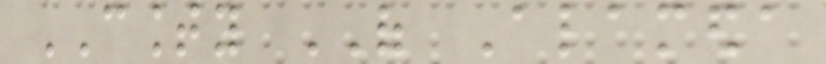COUNTY OF Alameda
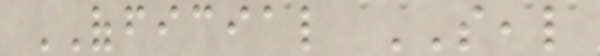OFFICIAL SEAL
